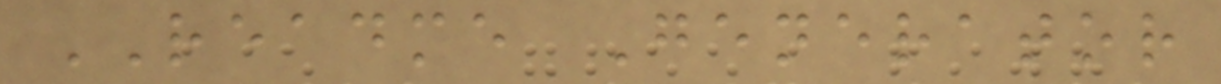README Generator
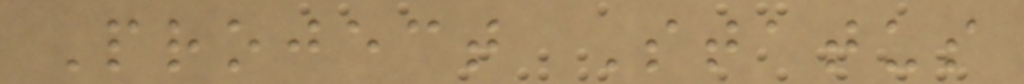Project Status
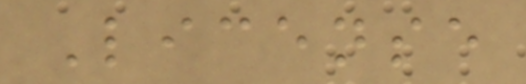License
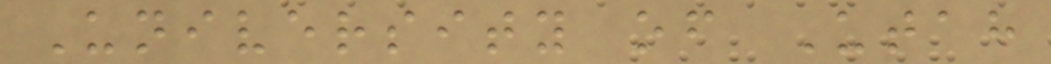University of Utah
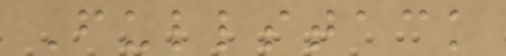Fullstack
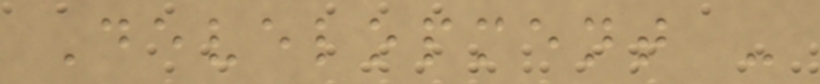Development -
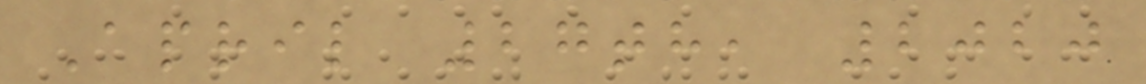April 27th, 2020
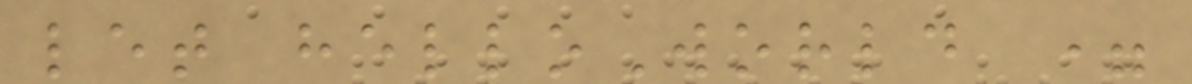let helloWorld =
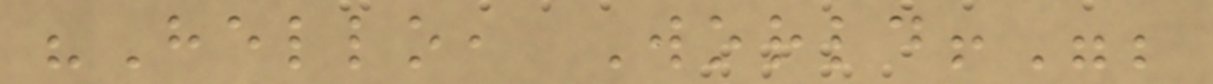"Hello, World!";
